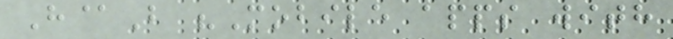H@B "Mobile apps with
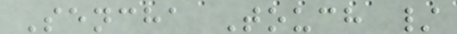Sencha Touch /
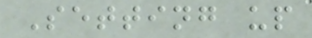Setting up
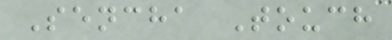Sencha Touch
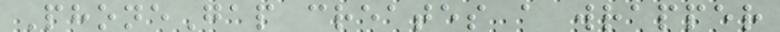PhoneGap creates a wrapper
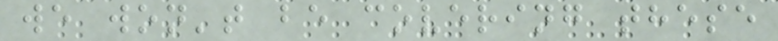we won't be covering these
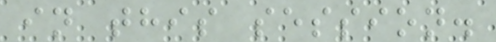in this session.
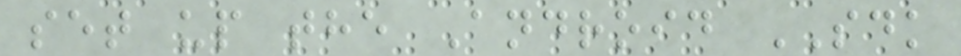set up the Android SDK
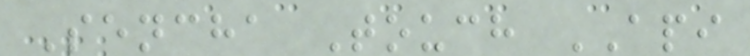Sencha Touch API
